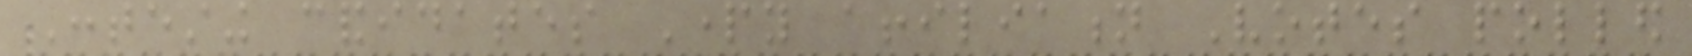Contesting candidates Party affiliation Votes polled
